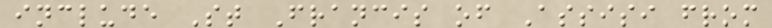include St Francis of Assisi from
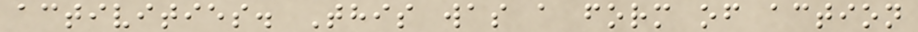activities. This was a form of action
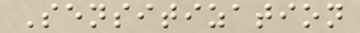Sensitization
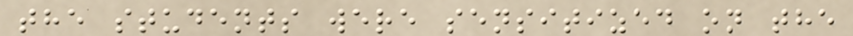the students were sensitized on the
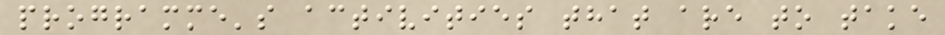programme's activities that are to take
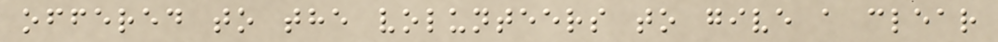offered to the volunteers to give a clear
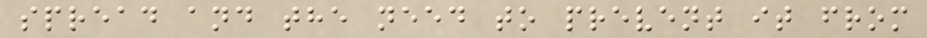spread and the need to prevent it from
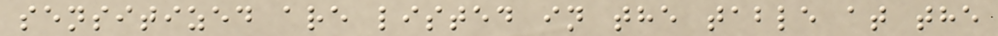sensitized are listed in the table at the
